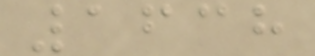1638
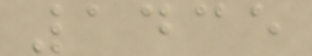1435
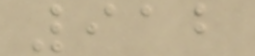912
